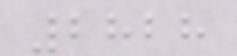2828
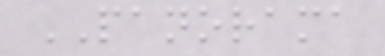PANORAMA
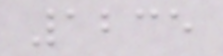1235
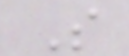S
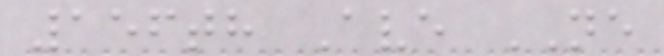156th Ave NE
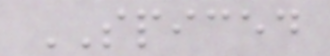SPICED
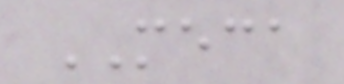MECA
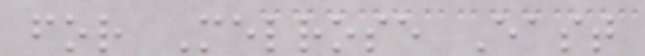for Melrose East
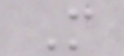M
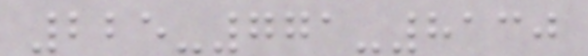225-771-8130
